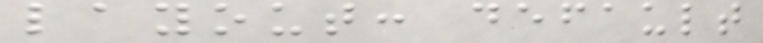layout: default
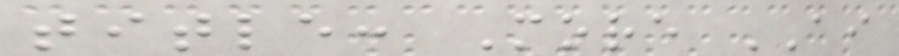title: More AI
